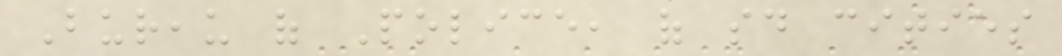Bureau of Police, of said cities
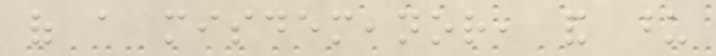of a misdemeanor, and upon
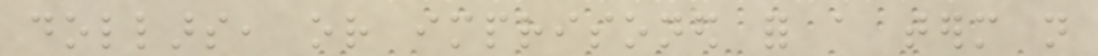dollars, or imprisoned for a term not
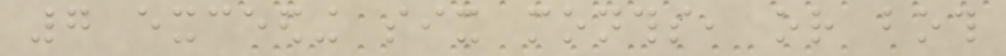7 exceeding six months, or both
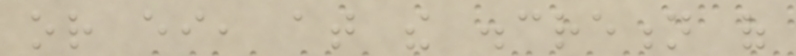or either, at the discretion of
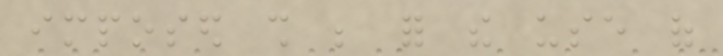imposed shall be for the use of
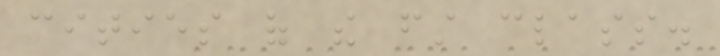cities of the first class.
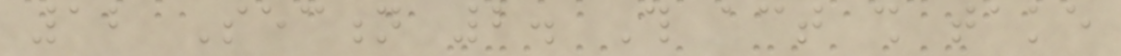12 Section 2. This act shall take
